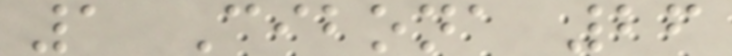1 Cibona 26
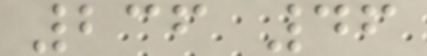236 46
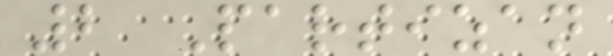2 Partizan
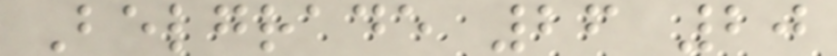Belgrade 26 20
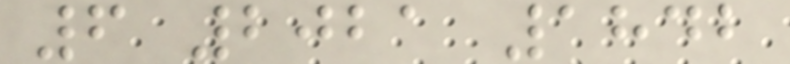6 2021 1842
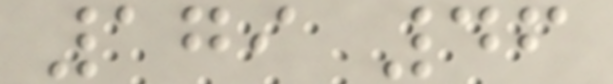179 46
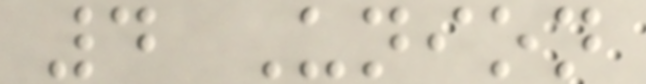4 Union
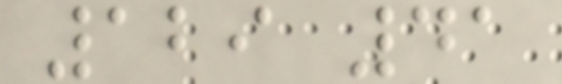129 41
